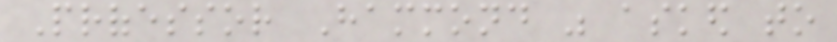Professor Hammond was asked to
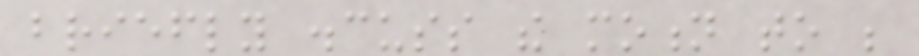briefly discuss the motion to be
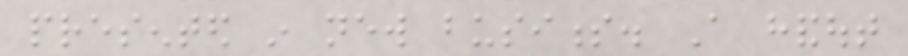presented in new business. A handout
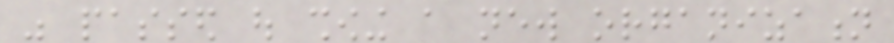was passed out showing a new organization
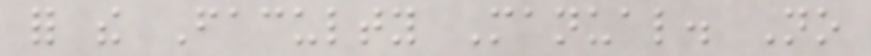for the Faculty Manual. No
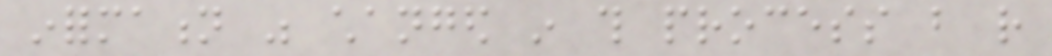information was changed in this process but rather
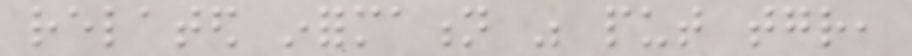related information was put together,
